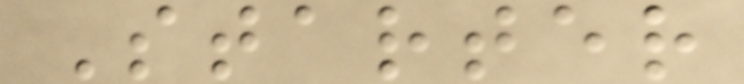Starter
